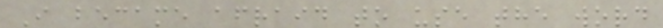I became afraid to use the word
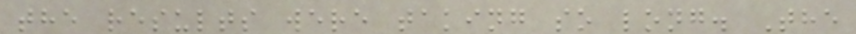the results were taking so long. The
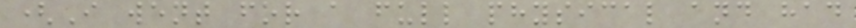(I went for a full physical and had
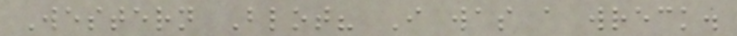Western Blot? I was a wreck.
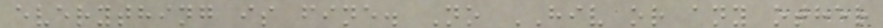everything is fine. No HIV or any other
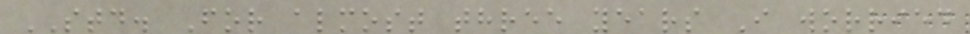STD. For almost three years I worried
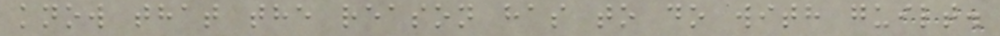know that the reason has to do with guilt.
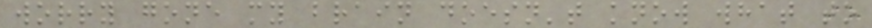worry gone my brain doesn't know what to
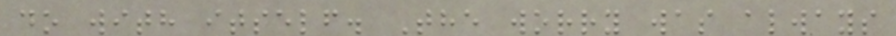do with itself. The worry was always
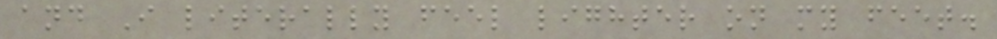and I literally feel lighter on my feet.
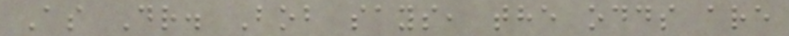As Dr. Bob says, the odds are
